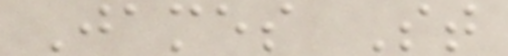James St
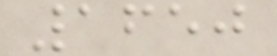1650
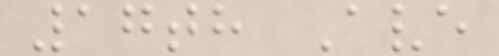17th Ave
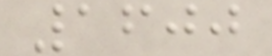1600
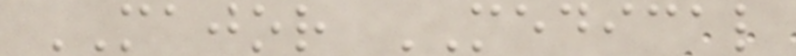MAJOR MEDICAL
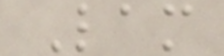Lam
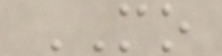MO
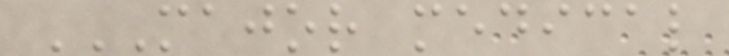MAJOR MEDICAL
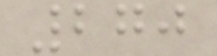270
